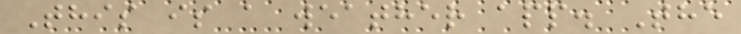This is a weather app. The
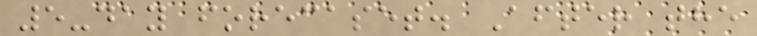5-day forecaset. After the
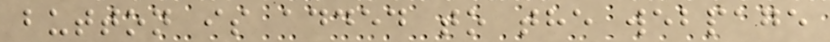button is added to the webpage
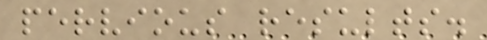pervious results.
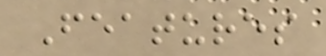Features
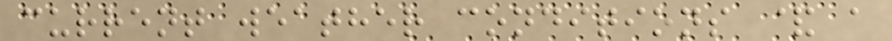current weather conditions & a
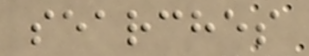searches
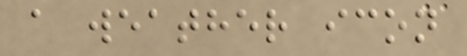a weather icon
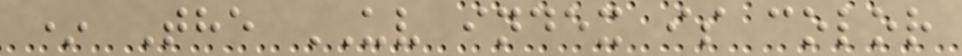* The UV index is color
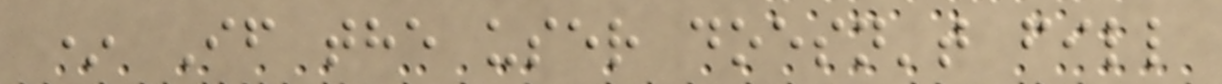* If the user doesn't fill
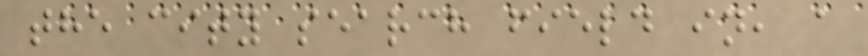the city search field in, a
